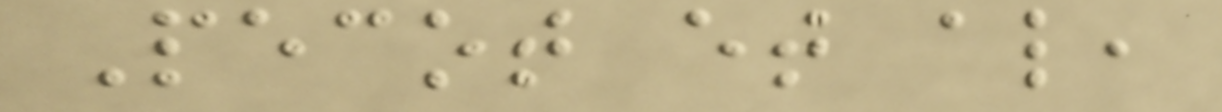Pecot et al,
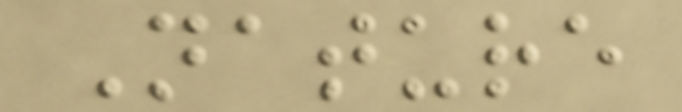Nature
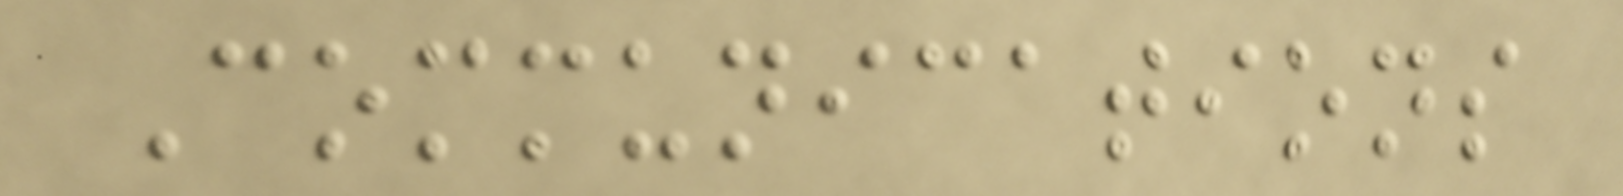Communications
